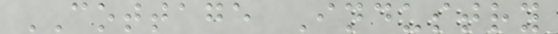COTTAGE Industry
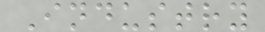Industry
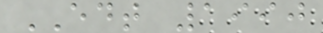EDT 1990
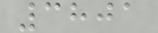3801
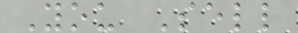You Sell
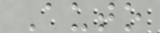Auto
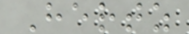Hertz
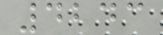4243
